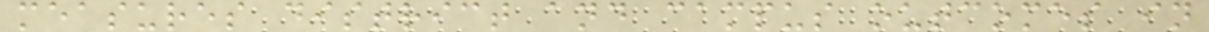measures district and campus outcomes in
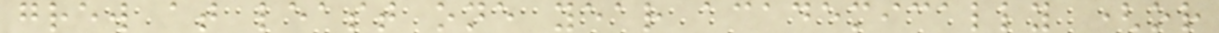grew at least one year academically (or
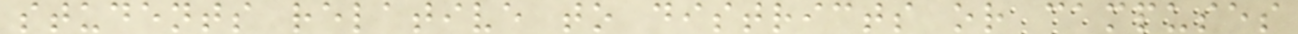students relative to districts or campuses
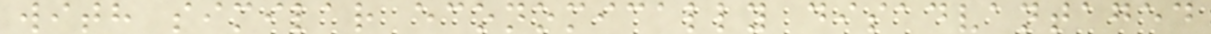with similar economically disadvantaged
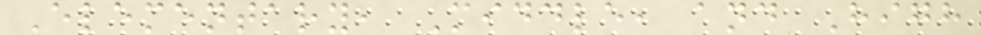Elementary, Middle, and High
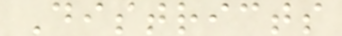Districts
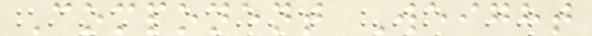Component Weight
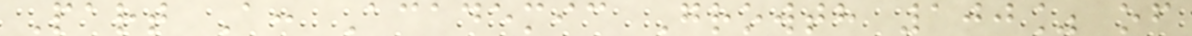Part A: Academic Growth 100% of
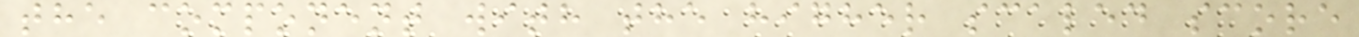the component with the higher scaled score
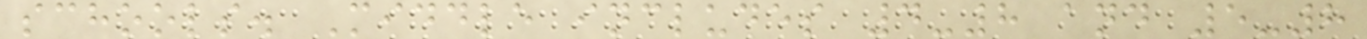schools. Middle includes 4-8 and 5-8
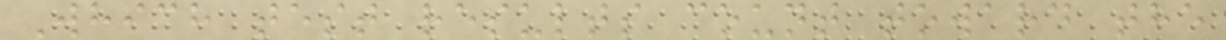Which test results count toward the
